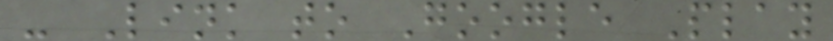- Link to Google Play
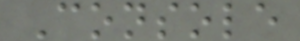Console
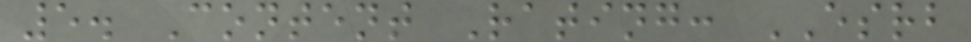5. Content Rating: ESRB
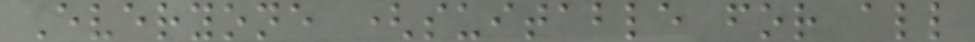Everyone (suitable for all
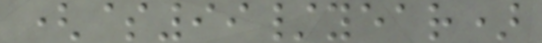($99/year)
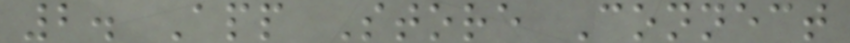2. App Store Connect
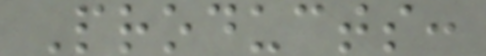Products:
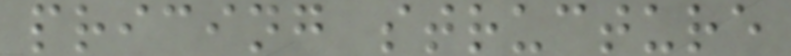pricing structure
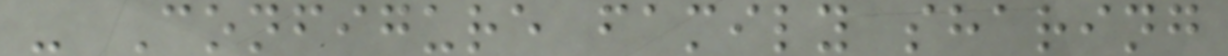- Configure family sharing
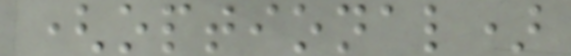(optional)
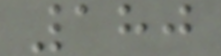180
